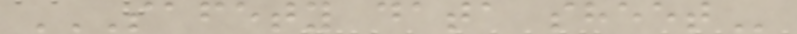SAFETY DATA SHEET
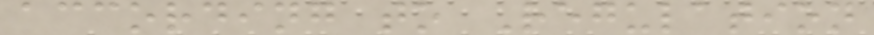according to Regulation
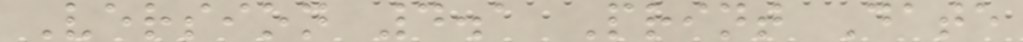Version 4.1 Print Date
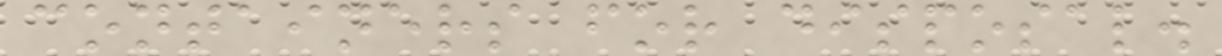containers for disposal.
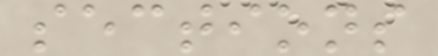sections
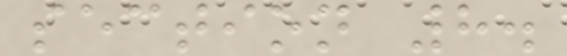section 8.
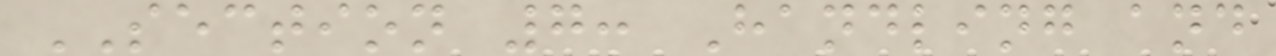SECTION 7: Handling and
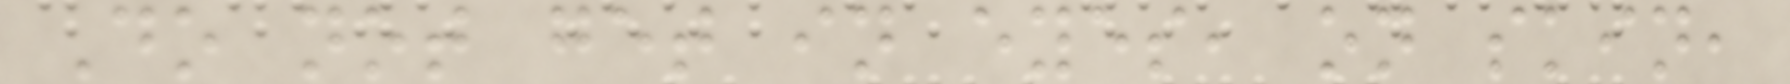Do not get in eyes, on skin,
